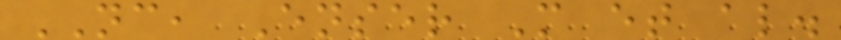NC, Enser M et al.
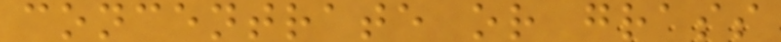concentrate or grass
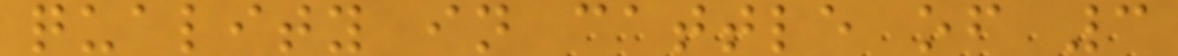quality in cattle of 3
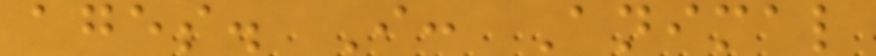ages. I: Animal
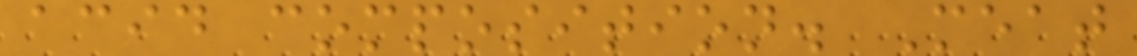acid composition. Meat
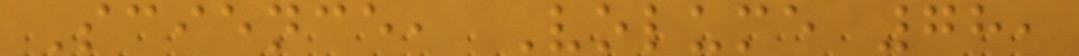Science, Volume 78,
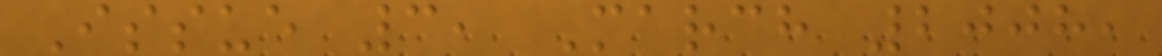Issue 3, March 2008,
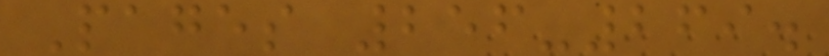Pages 256-269.
